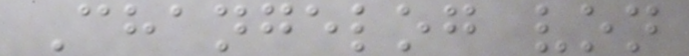Changelog von
